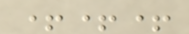+++
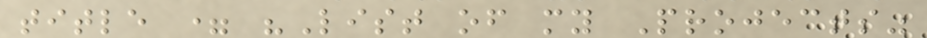title = "List of my Projects"
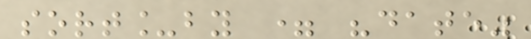sort_by = "date"
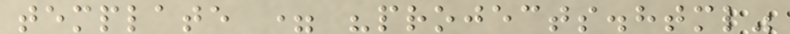template = "projects.html"
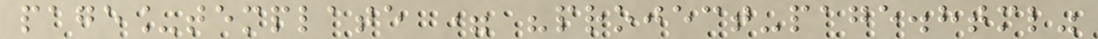page_template = "project-page.html"
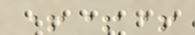+++
